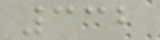332
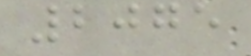2075
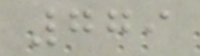779
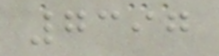7397
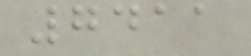7411
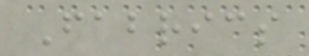Fabrics
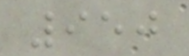950
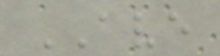AVE
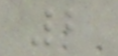2
